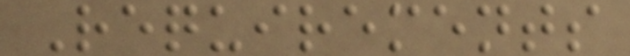Requirements
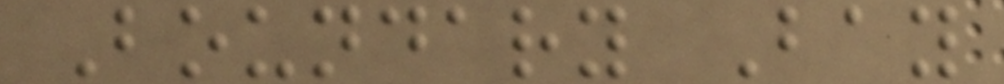Boundary Bay
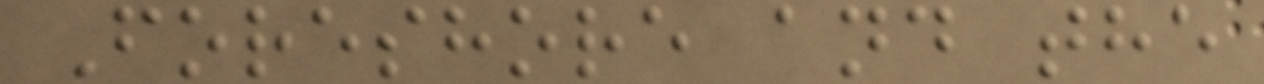Foreshore and the
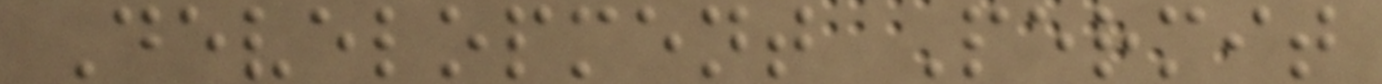Development Permit
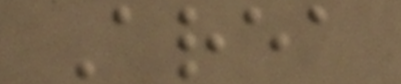Area
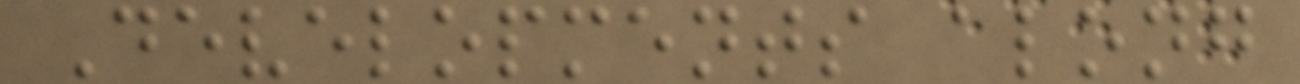Developments along
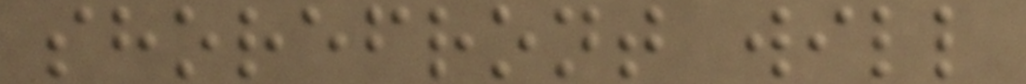shorefront will
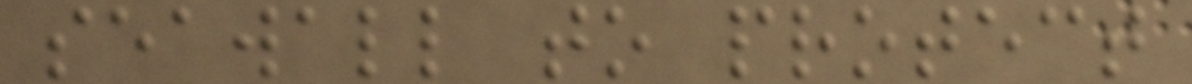seawall to protect
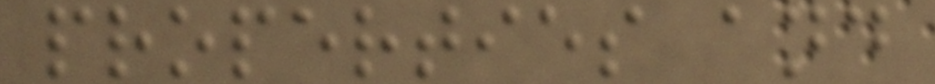properties and
